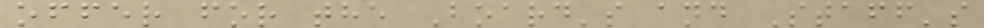offer for the Board's and Staff's
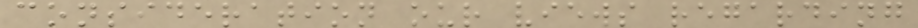consideration our views regarding
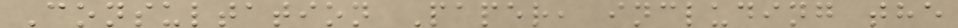Consultation Paper, including the
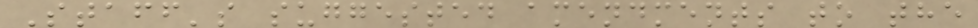Staff's suggested amendments to the
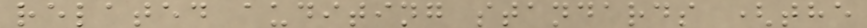related auditing standards (the
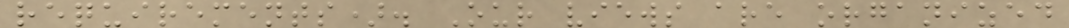requirements). Our views are organized
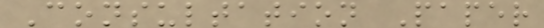Consultation Paper
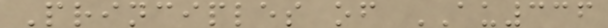Principles of AU336
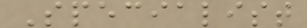Specialist
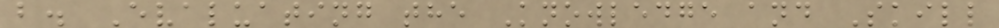b. Evaluating the Knowledge and Skill
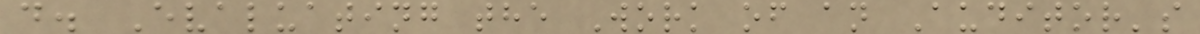d. Evaluating the Work of an Auditor's
